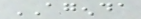AGENDA
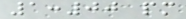1:00 pm
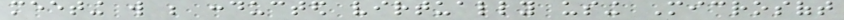meeting will be conducted virtually using Microsoft
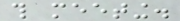this meeting.
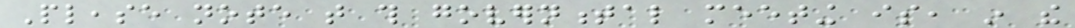Please note that this governmental meeting is, in the
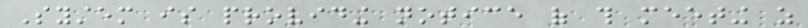System is providing notice of this meeting as
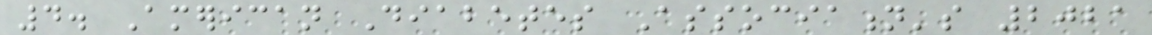4. American Diabetes Association's 2021
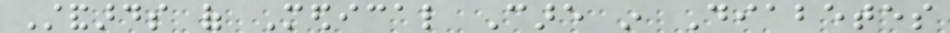Standards of Medical Care in Diabetes
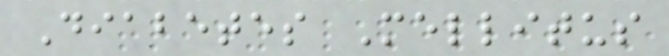Diabetes Mellitus
